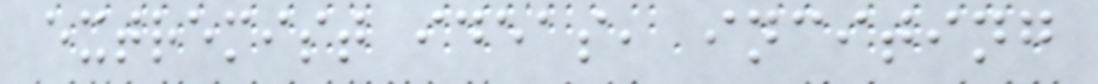extremist ideas, inciting
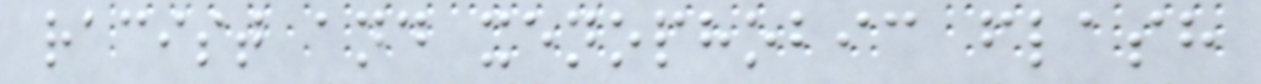racist and xenophobic flash
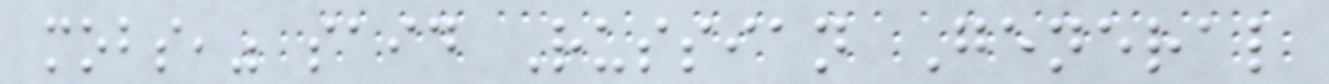mobs," said Russian General
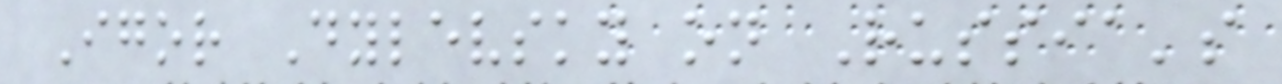Igor Dylevsky on Russia's
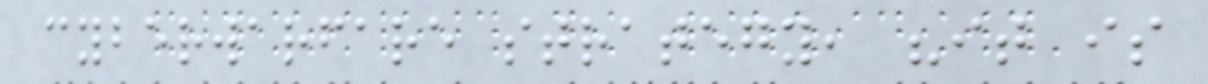cyberwarfare strategy, "it is
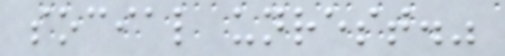social unrest."
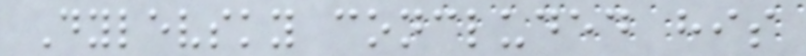Dylevsky concluded his
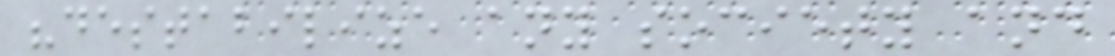"destabilize any society and
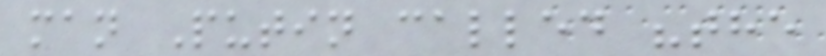man Putin called "the
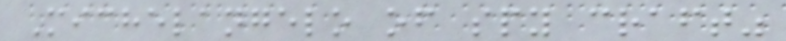Michelangelo of spy craft"
